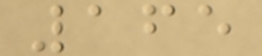165
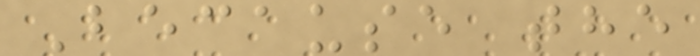Because the
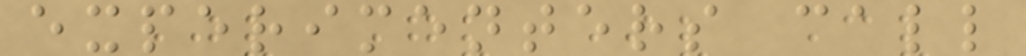experimenters call
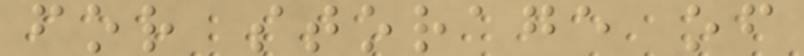for storage of
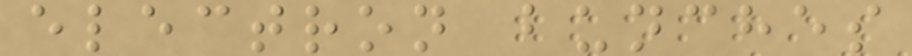electron bunches
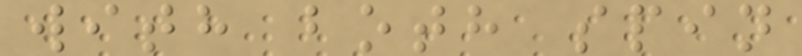with both spin
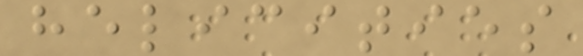helicities
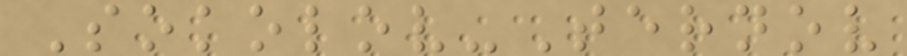Sokolov-Ternov
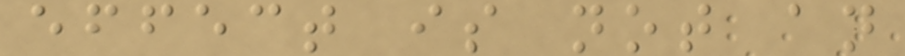effect is not an
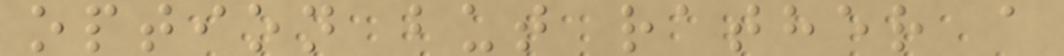option but rather a
